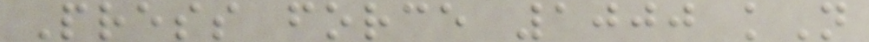Press force 1000 kN
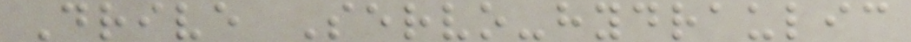Drive Servo-hydraulic
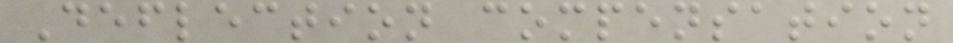Deflection compensation
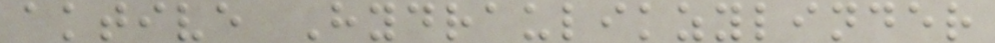aktive Hydraulikzylinder
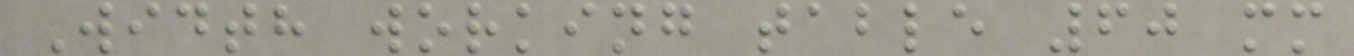Width working table 60 mm
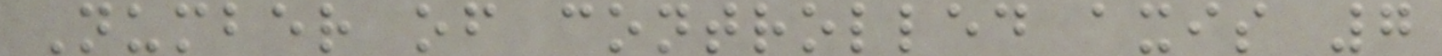Number of controlled axis 7
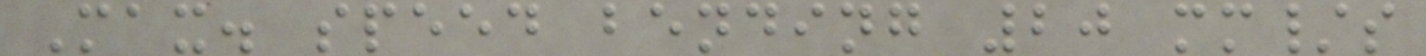Max. speed bending 20 mm/s
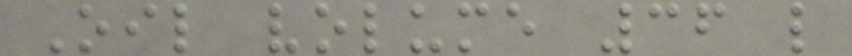Oil volume 36 l
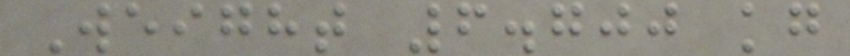Weight 6.700 kg
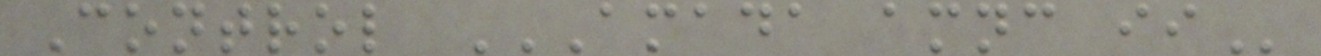Control AMADA AMNC II
